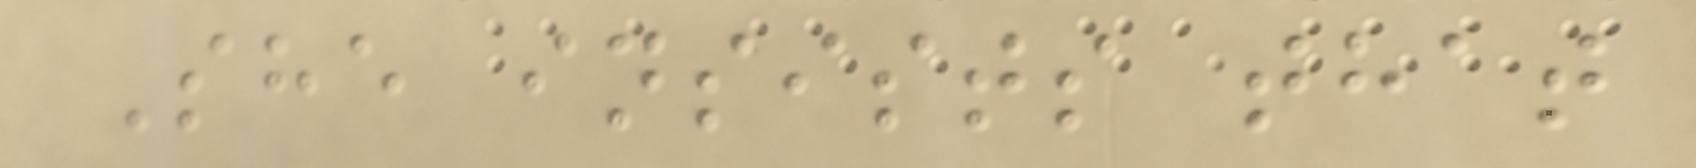She insists that
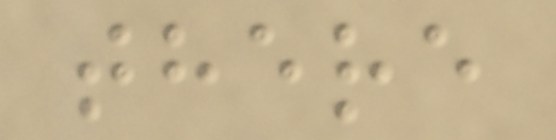there
